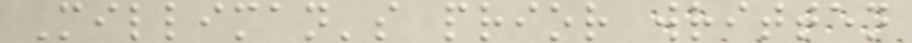Milliman's prior written
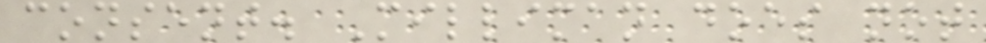consent. Milliman does not
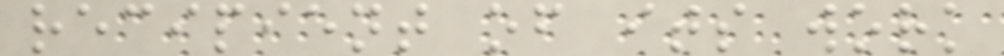recipient of its work
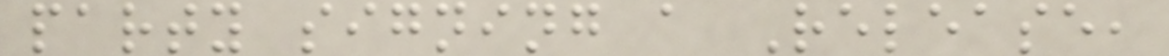party signing a Release,
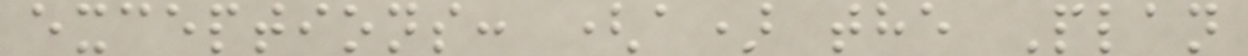exceptions: (a) the Plan
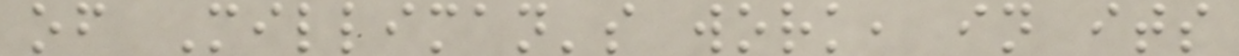of Milliman's work, in its
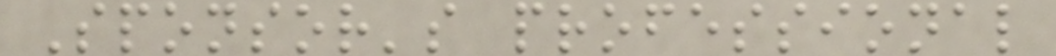Sponsor's professional
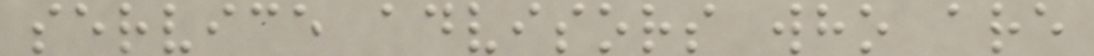service advisors who are
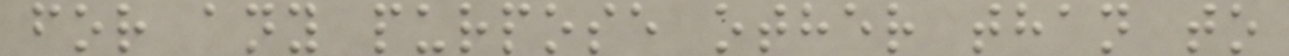for any purpose other than to
